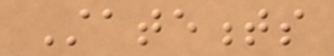Statements
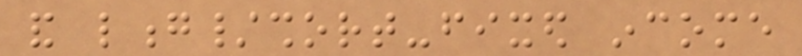and long/short-fixed income
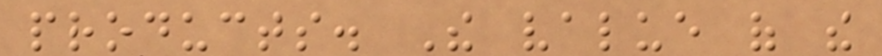products. The value of the
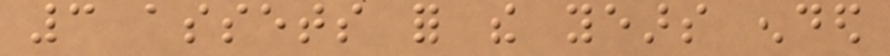3 assets for the years ended
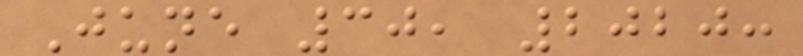June 30, 2020:
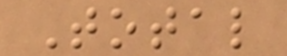Total
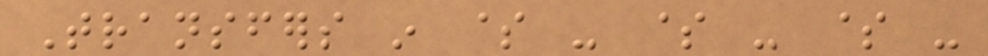Transfers in $ - $ - $ -
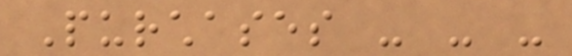Purchases - - -
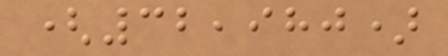(32,980)
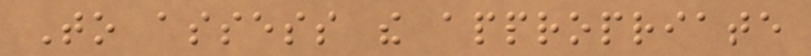To assess the appropriate
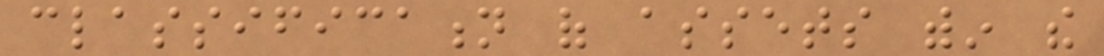classification of assets within the
